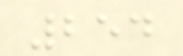254
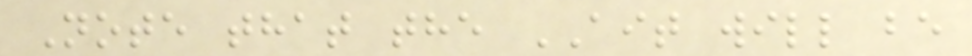Note that the AIT will be
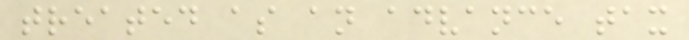treated as an advance tax
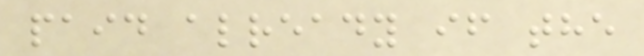paid already if the
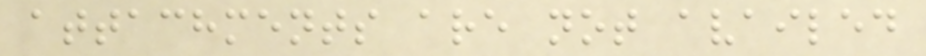attachments are not availed
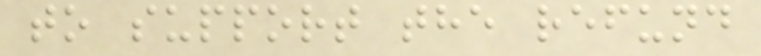to support the refund
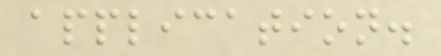application.
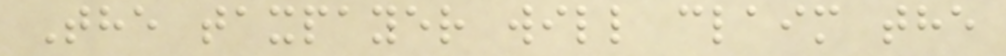The taxpayer will claim the
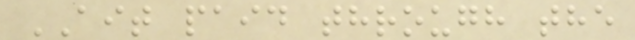AIT paid through the
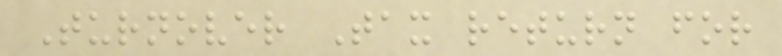Turnover Tax return for
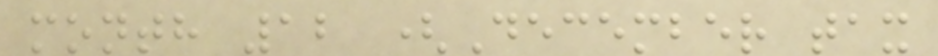month 12 (December tax
